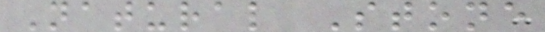Natural Stone
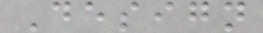Design
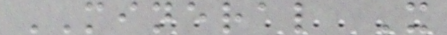MINERAL X
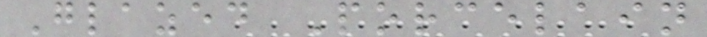Glazed Porcelain
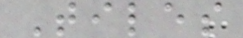Tiles
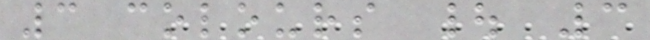3 colours | 3
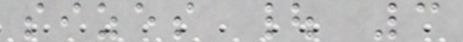sizes | 3
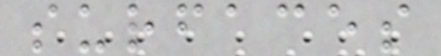surfaces
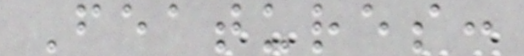Features:
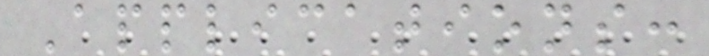Applications:
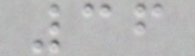36
